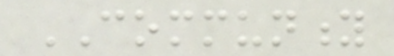COMMUNITY
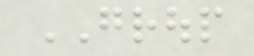GROUP
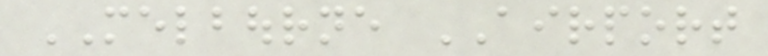MELBOURNE AIRPORT
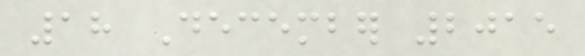18 December 2015
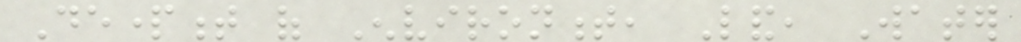Department of Environment, Land, Water
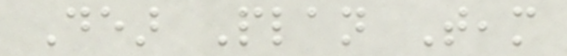Dear Plan Team
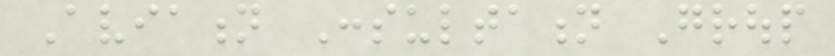Aviation Consultation Group
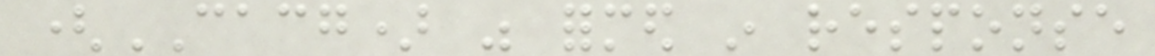(CACG) was formed in response
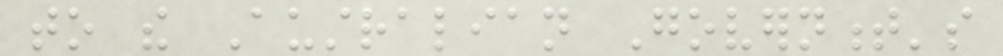to the Australian Government's
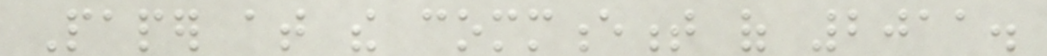Paper at the commencement of 2011.
